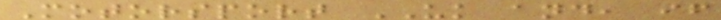Motorsport UK and, if
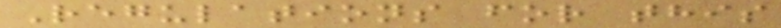Regulations for this
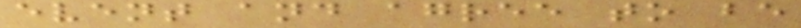event and agree to be
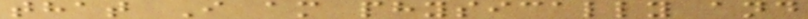that I am physically and
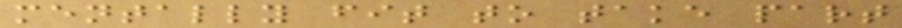mentally fit to take part
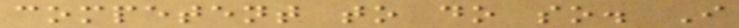competent to do so. I
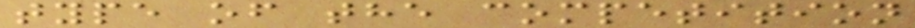type of the competition
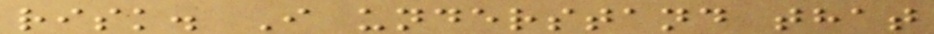risk. I understand that
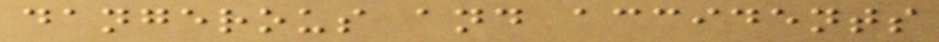dangerous and accidents
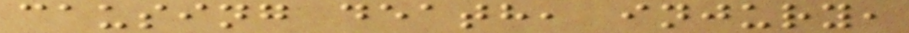causing death, injury,
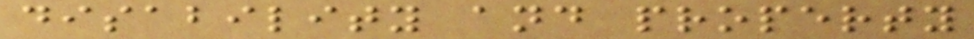disability and property
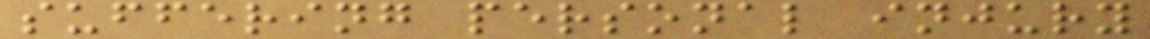suffering personal injury
